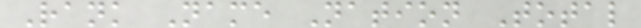Rank Name Nation Total
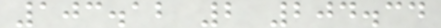103.12 2 204.34
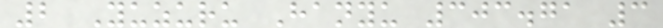2 Yuzuru Hanyu 303.71 3
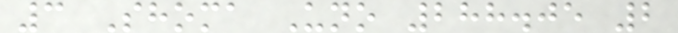3 Shoma Uno 288.05 2
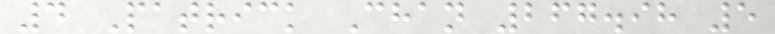4 Patrick Chan 267.98 5
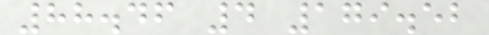88.46 4 179.52
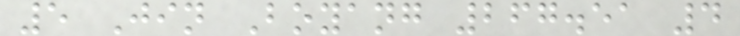5 Jin Boyang 267.51 4
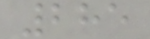285
